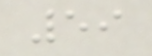59
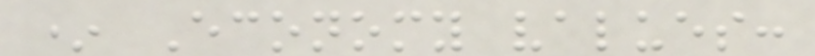* Economy values:
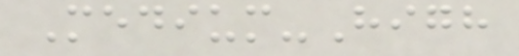Medium-High
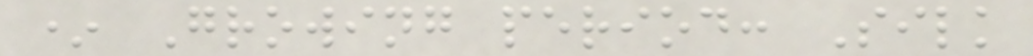* Growing period: Silk
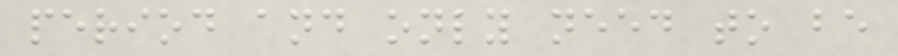period and only need to be
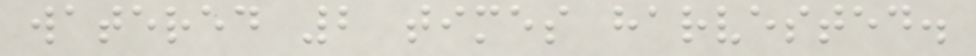watered 2 times harvested.
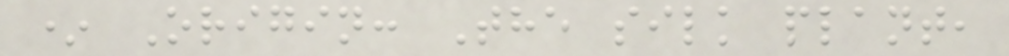* Origin: The silk plant,
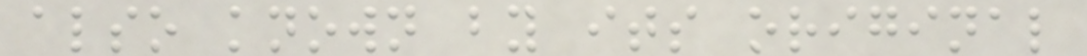also known by its original
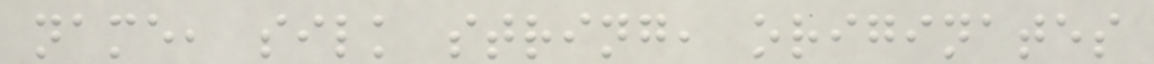name, silk string, originates
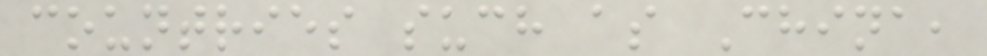countries such as China,
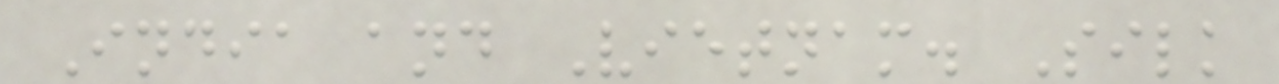India and Vietnam. Silk
